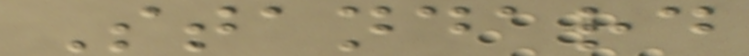Standard
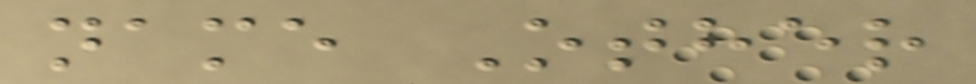name Other
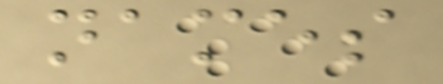names
